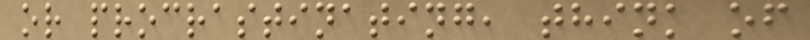or procrastinating, think of
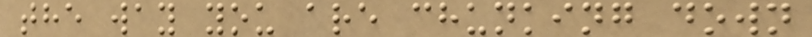the way you are chunking down
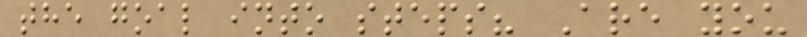the goal into steps? Are you
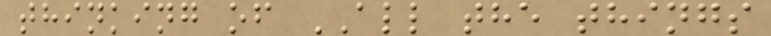thinking of ALL the things
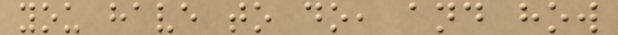you have to do, and how
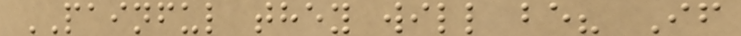PAINFUL they will be? If
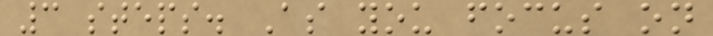3 steps. As you focus on
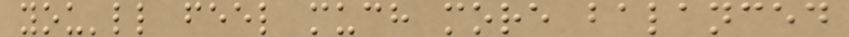you'll feel much more balanced
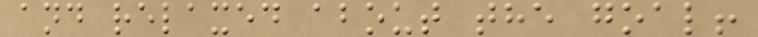and relaxed about the goal!
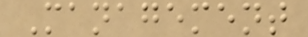Management
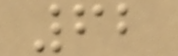62
